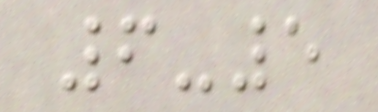6-5
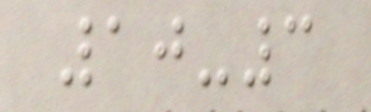10-3
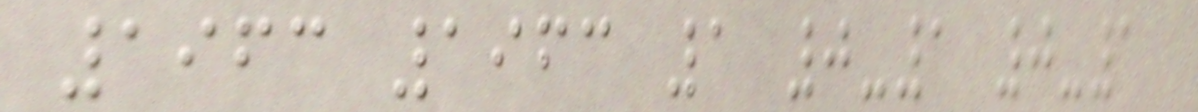1963 1963 1 0-1 0-1
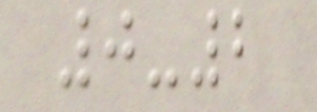0-2
